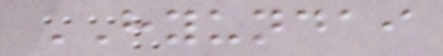HYUNDAI
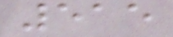515
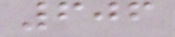606
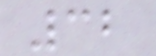32
